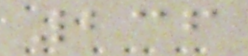236
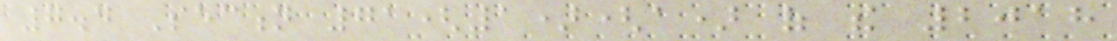7.4 Section 71(1)(a) of the 2018
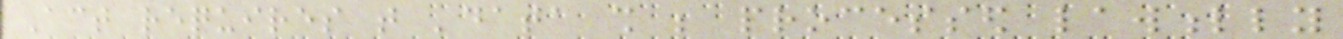Act requires that 'data shall be processed lawfully
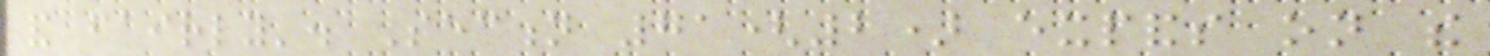and fairly'. Section 71(2) expands on the
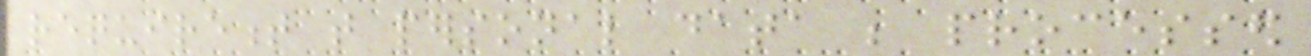requirement that personal data be processed
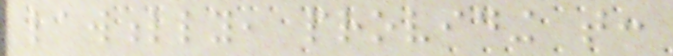lawfully, providing that:
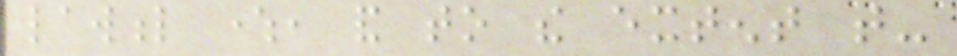lawful where, and to the extent that-
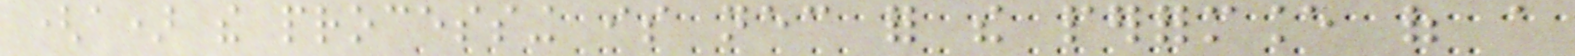(a) the processing is necessary for the performance of a
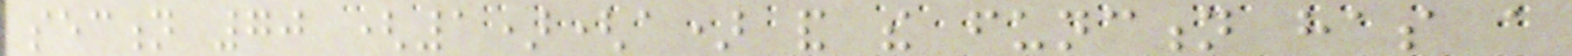section 70 (1)(a) and the function has a
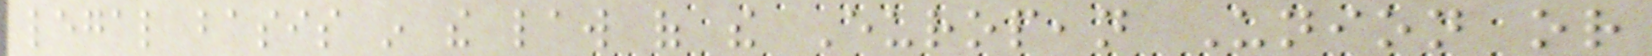legal basis in the law of the European Union or
